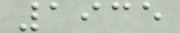1935
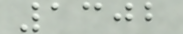1302
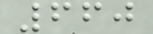660
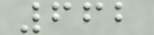662
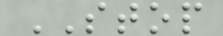STOP
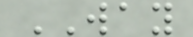WAY
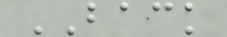BACK
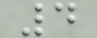4
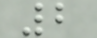2
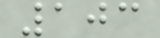103
